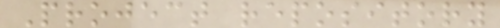Project repository
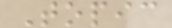Topic
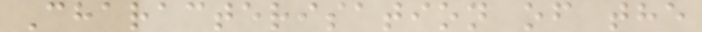Characterisation of the
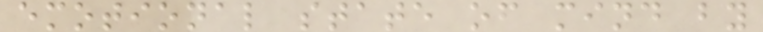emotional state of mind by
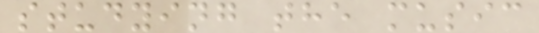studying the music
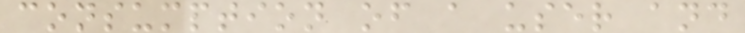consumption of a user and
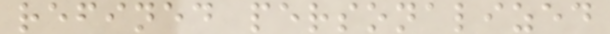refined personalized
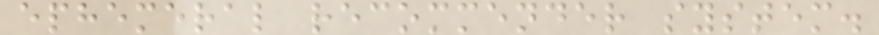ephemeral recommender system.
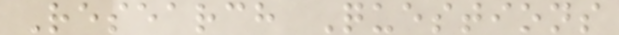Research Questions
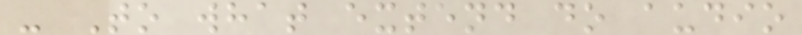- To what extend do audio
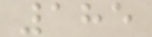185
